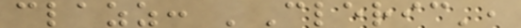clazz: 'Cleric',
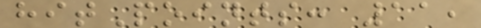hitPoints: 11,
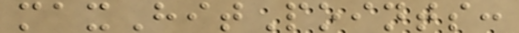maxHitPoints:
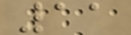11
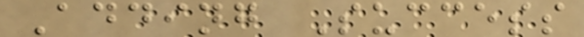Adding Success
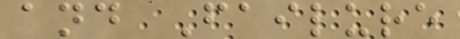and Failure
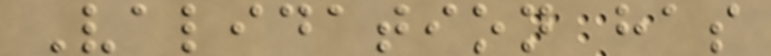Validation has
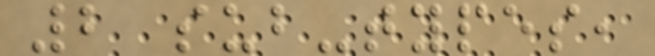2 sub-types,
